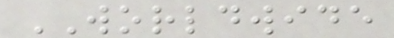WORLDWIDE
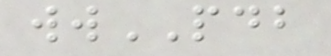wwPDB
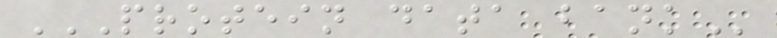PROTEIN DATA BANK
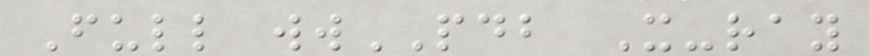Full wwPDB X-ray
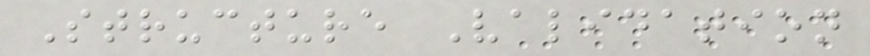Structure Validation
